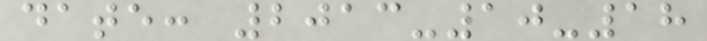date: 2013-10-18
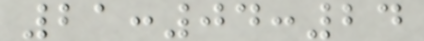21:04:24
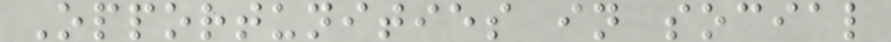Opportunities in social
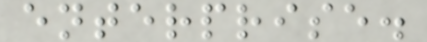enterprise.
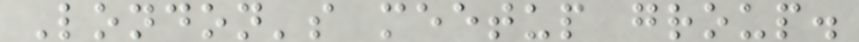London's meetup group.
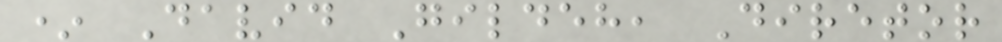* David Gildeh, Diretor
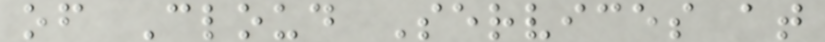of Cloud Services at
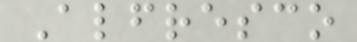Alfresco
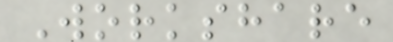Workshare
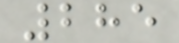285
